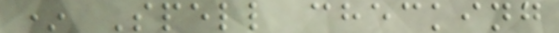* Spell checking
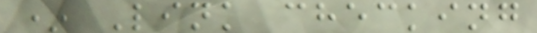* Link checking
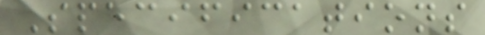Specifications
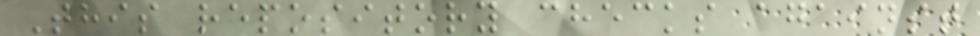This repository checks against
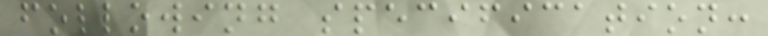following specification:
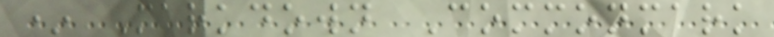* Markdown Commonmark
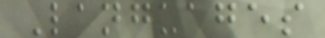Languages
